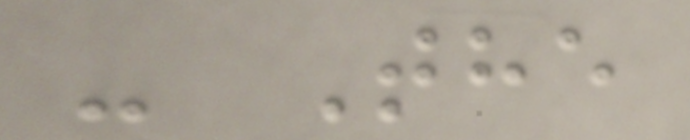- The
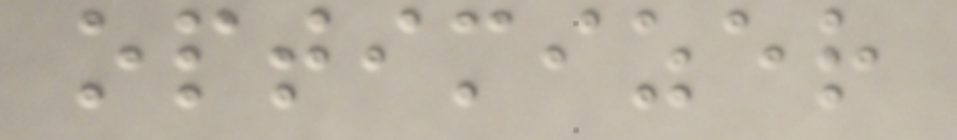optimizer
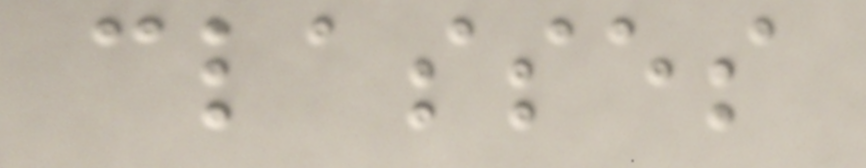classes
